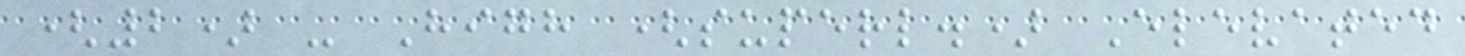(2) - High (superl.) Elevated
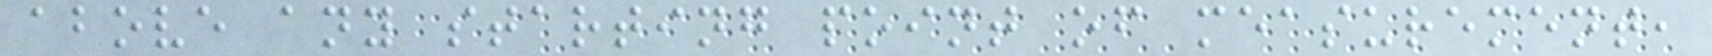above any starting point of measurement,
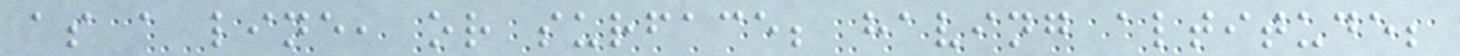as a line, or surface; having altitude;
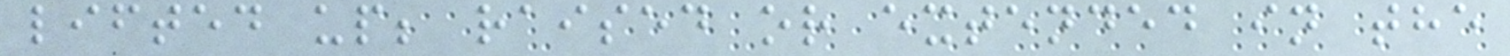lifted up; raised or extended in the
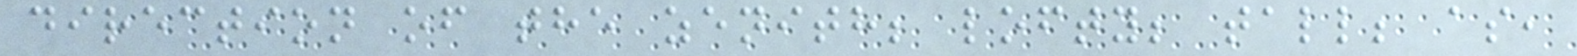direction of the zenith; lofty; tall; as,
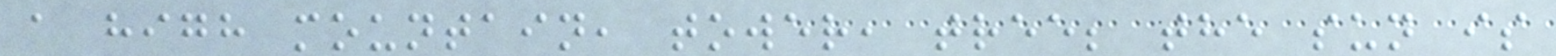a high mountain, tower, tree; the sun is
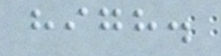high.
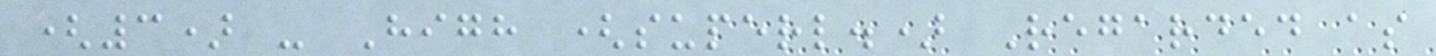(3) - High (superl.) Regarded as
